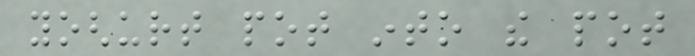yoghurt pot into the pot
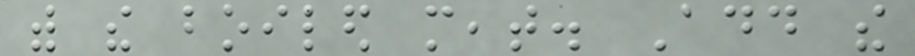with the boiled meat. Add the
